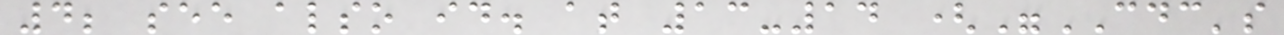4; see also id. at 13-14 ("CDC's
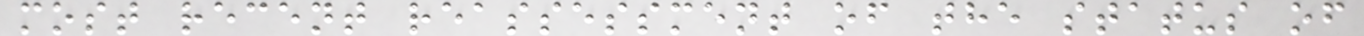most recent reassessment of the status of
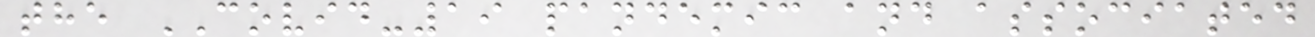the COVID-19 pandemic and associated
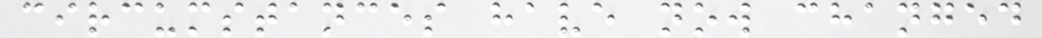circumstances have now changed
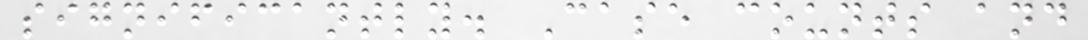significantly. Case counts and
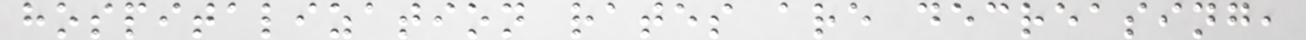hospitalization rates are decreasing,
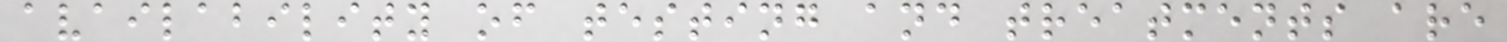availability of testing and treatments are
